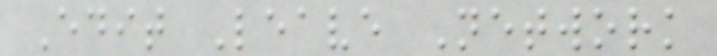Edit Leave Network
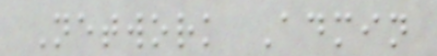Network Admin
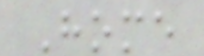Home
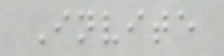Invite
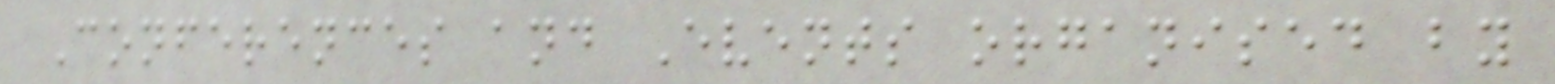Conferences and Events organised by
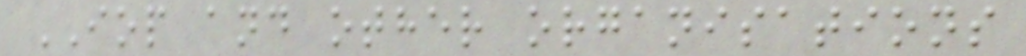IOP and other organisations
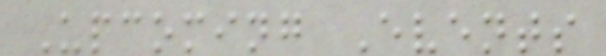Upcoming Events
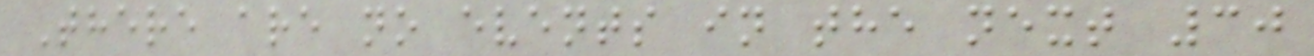There are no events in the next 30
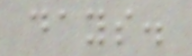days.
